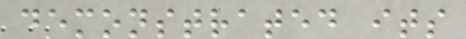demonstrated its
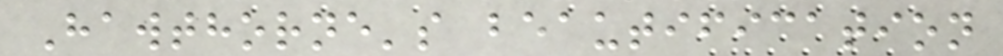Hawthorne's beautification
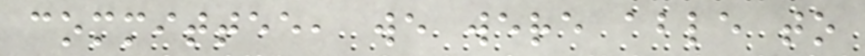committee, we were able to
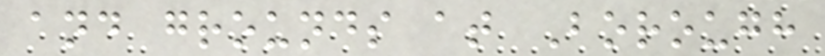and grounds at Borough
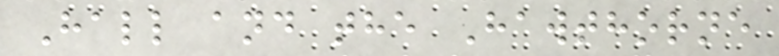Hall and the Hawthorne
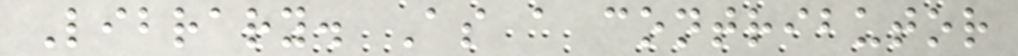Library. As a contributor
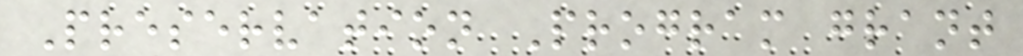Preservation Program grant
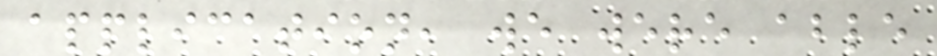application, we were able
